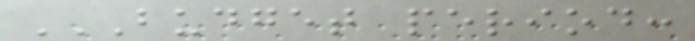BUDGET PERIOD:
